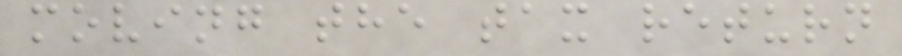moving the tax return
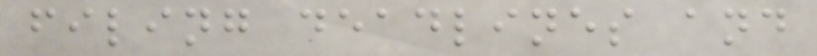filing deadlines and
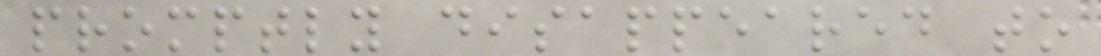promptly disappeared to
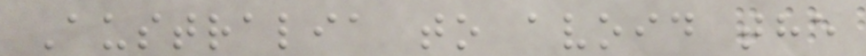Australia to avoid the
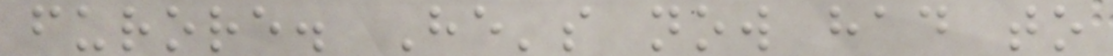furore. He's now had to
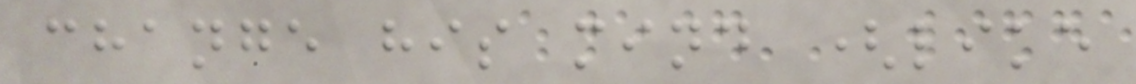change his mind (like
